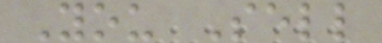You Sell
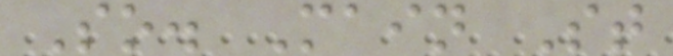So. Main St
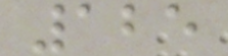125
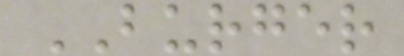BURGER
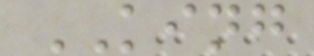KING
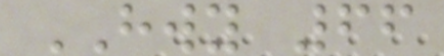HWY 66
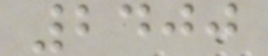2400
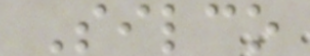Silco
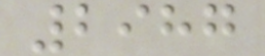2987
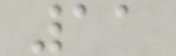11
